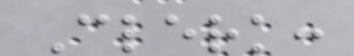Clerk:
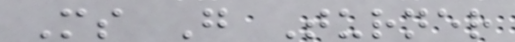Ms G Turner
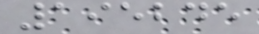195245
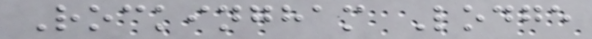Rockingham Lodge
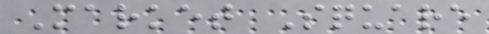Market Square
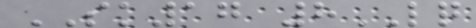SK17 8LQ
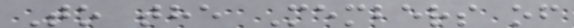To the Members of
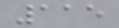115
